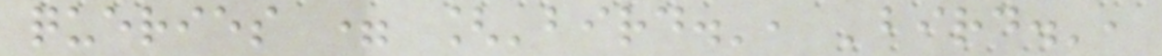queries = ['bird.', 'bird.',
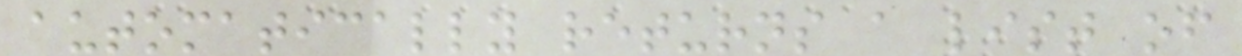automatically returns a list of
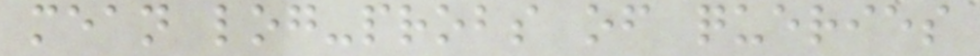mean log-probs of queries
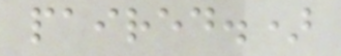paired.)
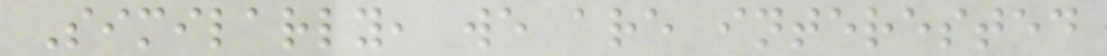Similarly, we are interested
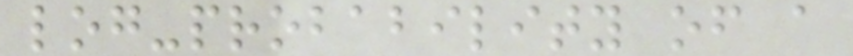log-probability of a
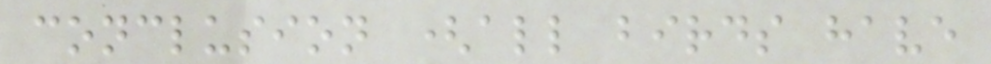conclusion (all birds have
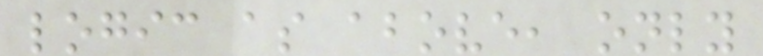logic as above, only
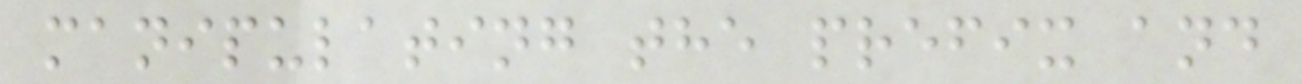manipulating the prefix and
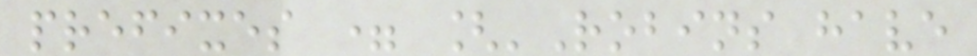prefixes = ['Robins have
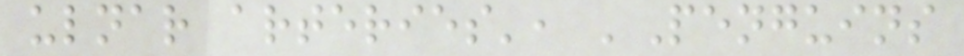ulnar arteries', 'Penguins
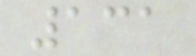131
